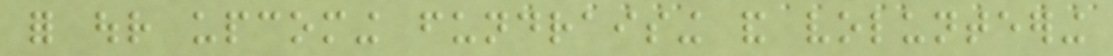for our upcoming fundraising and volunteering
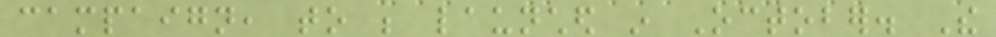campaign, to be launched in October. The
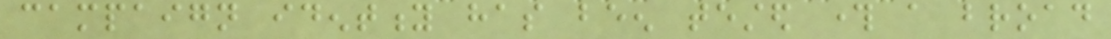campaign identity has been tested through a broad
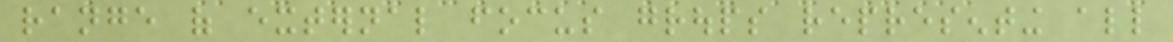range of external focus groups representing all
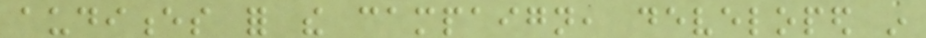audiences for the campaign, developed in
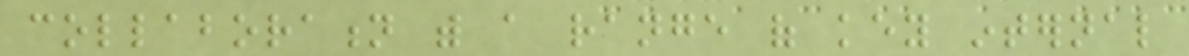collaboration with a range of key internal
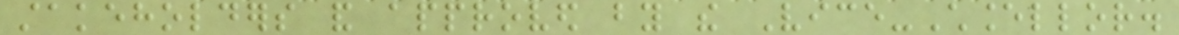stakeholders and approved by the Vice-Chancellor.
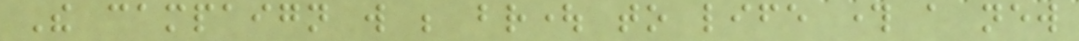The campaign will be brought to life through a new
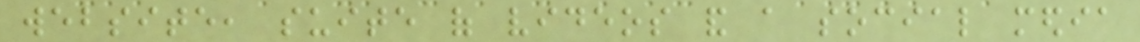website, suite of videos and a social media
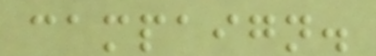campaign.
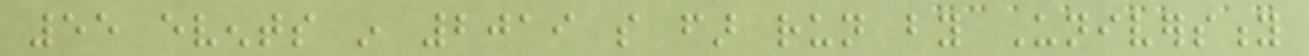55 events in 2019 so far run by University
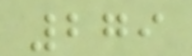279
